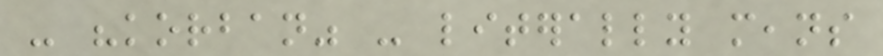- "korban" - literally means
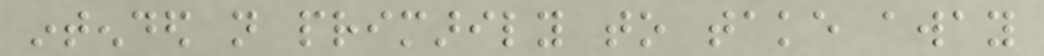intended not primarily to take away
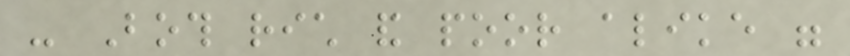- Both rich and poor alike were
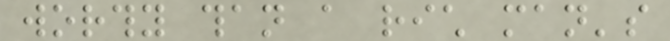worthy than a rich man's
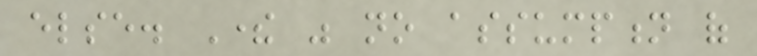else. There was no assumption of
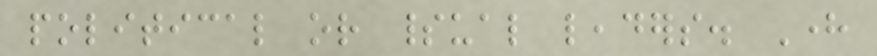political or spiritual leaders. Here
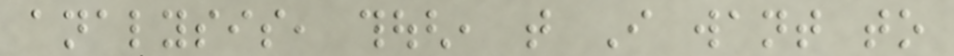analysis, though, that I want to
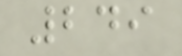249
